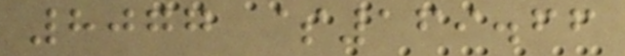8077 $169.66
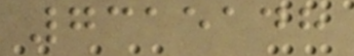7315148
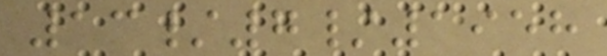13/7/1958
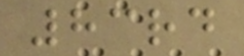83rd
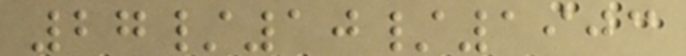27/10/1903
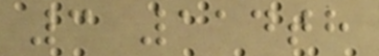3 114th
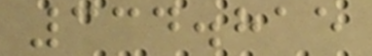334.815
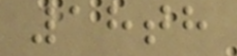18th
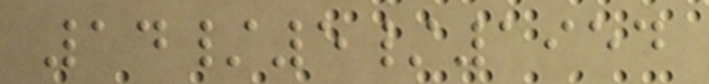14/5/1954
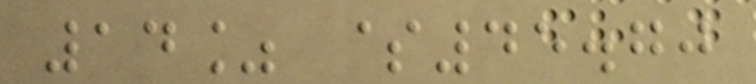14% $45.70
